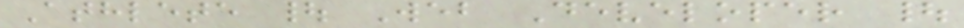Athlete | Web Developer |
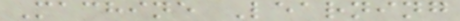Machine Learning
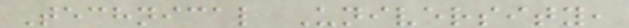Technical University,
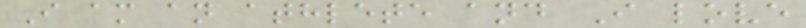I am an athlete and I love
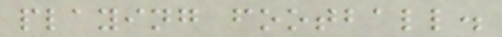playing football.
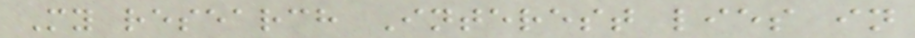My research Interest lies in
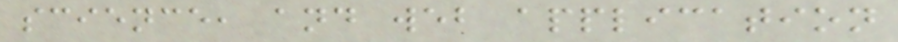science, and web application
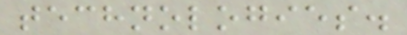technologies.
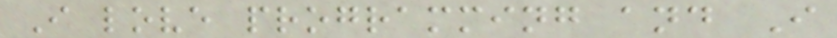I love programming and I
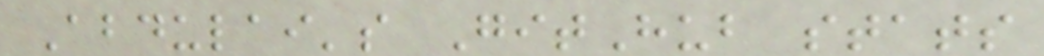Abdulai's GitHub stats
